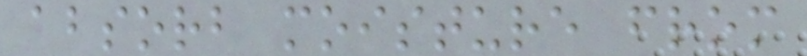absorb moisture from
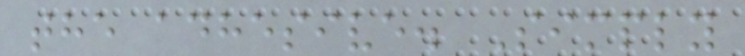the adhesive. Simply
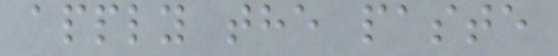apply the paste
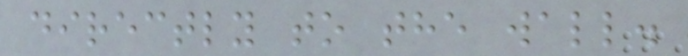directly to the wall.
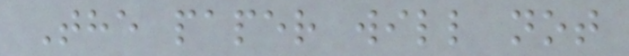The paper will not
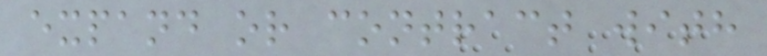expand or contract with
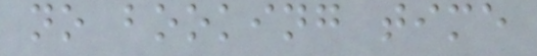no booking time
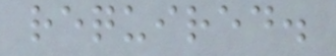required.
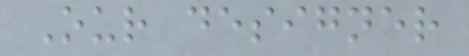Our designer
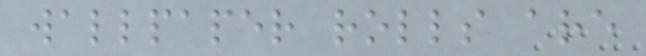wallpaper rolls are
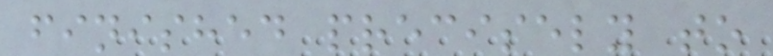finished precisely to
